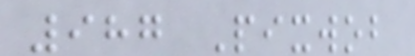987 Pixwob
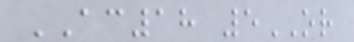AC18 5OR
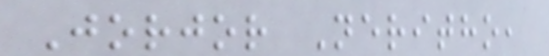Jorjor Neritho,
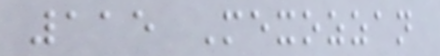115 Mexozzan
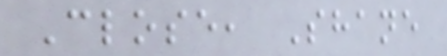Close, Shane
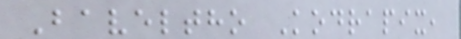Baveltho Kodrapix,
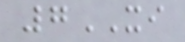7XI
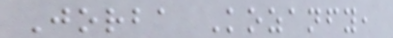Jorba Kozanfy,
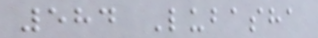584 Lubasha
